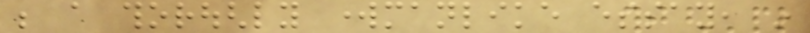be a thoroughly workmanlike essay, in
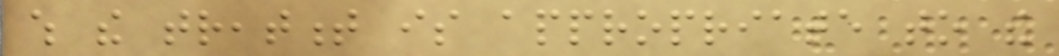which the treatment is appropriate to the
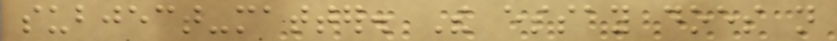subject-matter. The essay does not
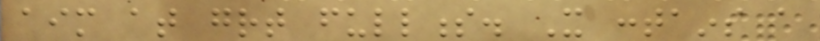aim at great fullness. It contains a
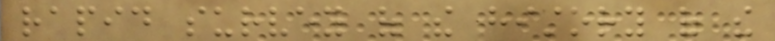rapid survey of the history of the
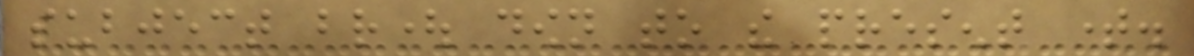subject brought down to the present time.
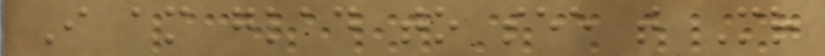I am glad to see that Mr
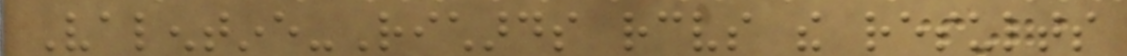Valentine-Richards receives the results
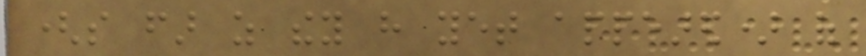(so far as they have yet appeared) of
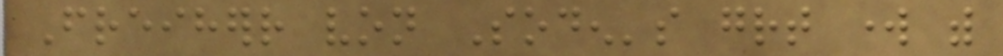Freiherr von Soden's great work with
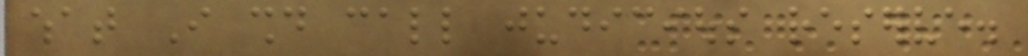what I should call judicious reserve.
